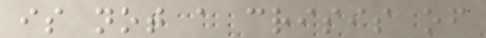is not a crisis of
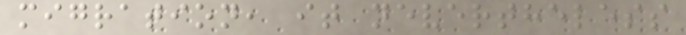migration, it nevertheless
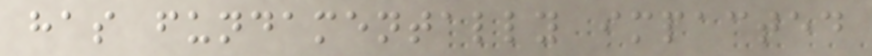has fundamentally impacted
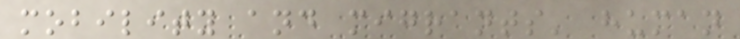mobility and migrants' human
